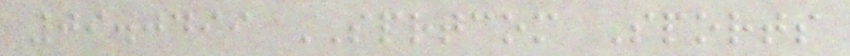09.0499 SPRTCOM Sports
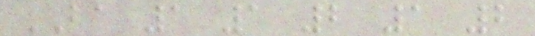BA 1 1 2 1 2
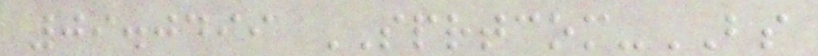09.0499 SPRTCOM-BS
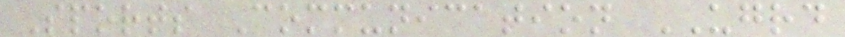Sports Communication UGRD
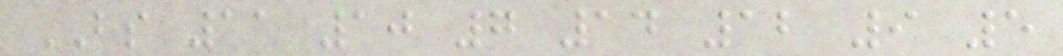BS 11 10 7 14 12 9 5
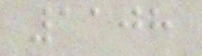1108
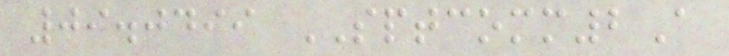09.0499 SPTCOMM2A
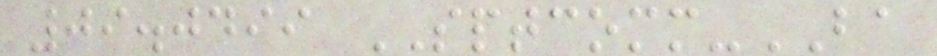09.0499 SPTCOMM-BA
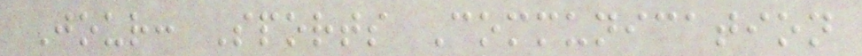Jour: Sports Communication
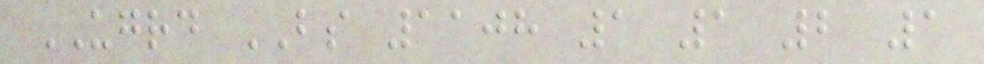UGRD BS 1108 1 1 2 1
